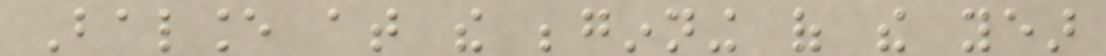Balance at the beginning of the year
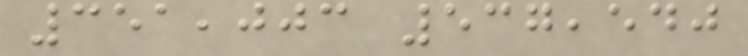351,003 537,540
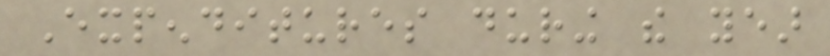Expenditures during the year
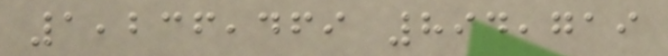1,236,469 894,719
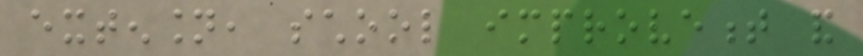extension, school improvement and
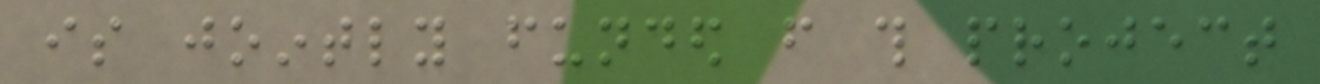is jointly funded from this project
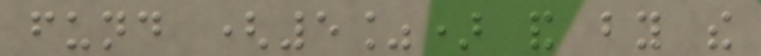fund (5%) and by the
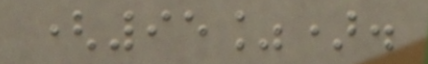(95%).
